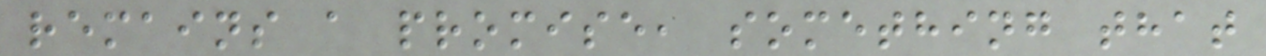remains a promise, something that
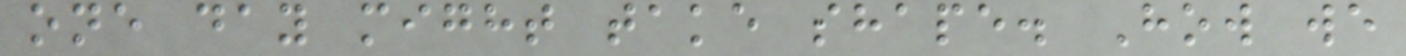one day might take shape. How we
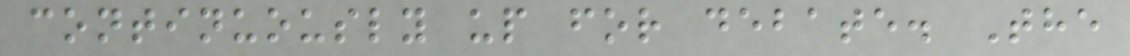continuously up for debate. The
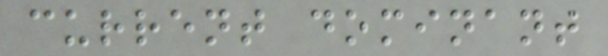current dominant
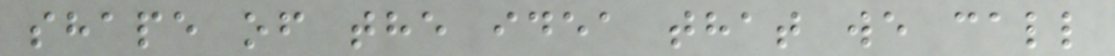shape of the idea that we call
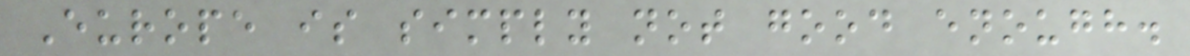Europe is simply not good enough.
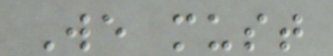We must
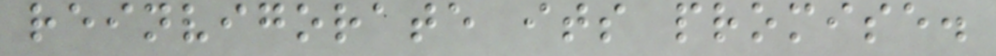reinvigorate its promise.
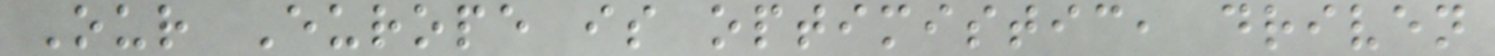Our Europe is optimistic, driven
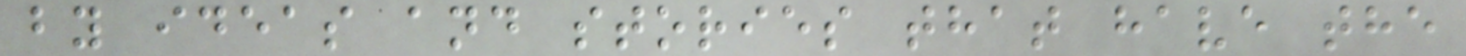by ideas and stories that have the
